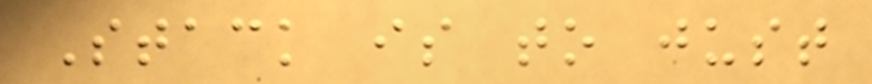Stack is to just
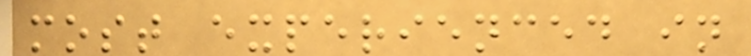most experienced in
